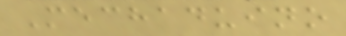Mechaduino
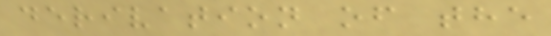derivation of the
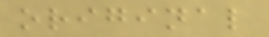original
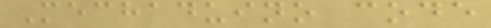Mechaduino code
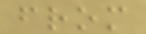from
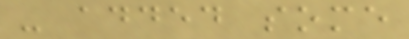- added some
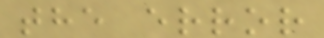the error
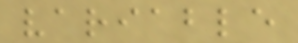variable
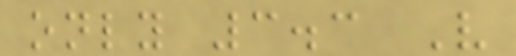only 3.3 V
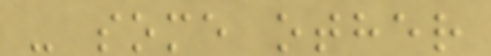- some other
